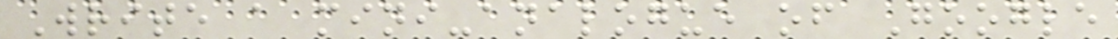Write a mini-analogue of Google
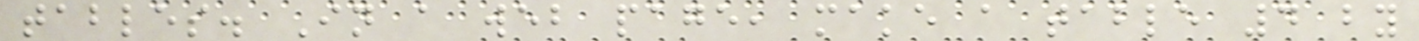tables. In a web page, make a table 4 by
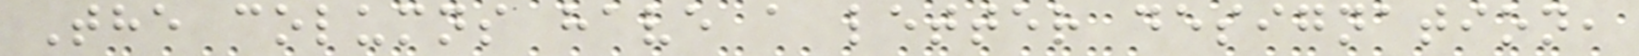The columns have a letter designation,
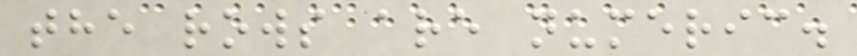the rows are numeric.
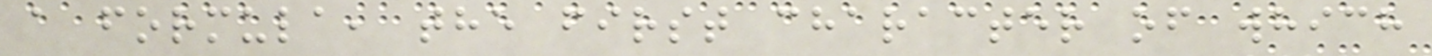a formula, the first character of which
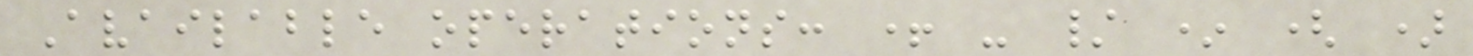Available operations: + - / * ( )
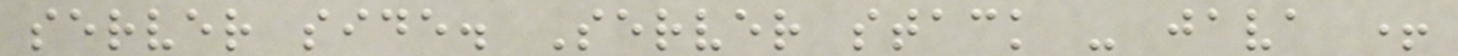server side. Server stack - java +
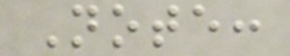Note:
